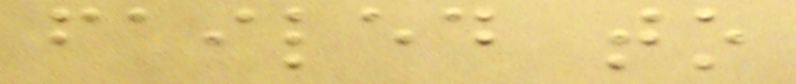failed to
